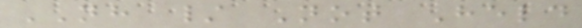NH / Not Held
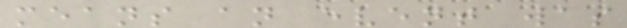means an event was
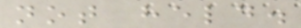not held.
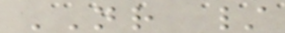NR /
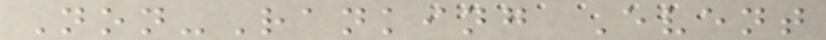Non-Ranking Event
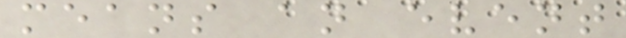means an event
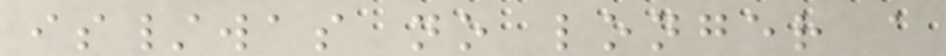is/was no longer a
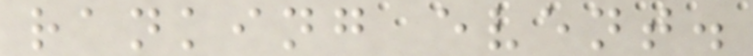ranking event.
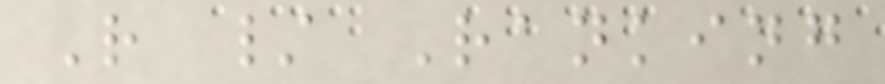R / Ranking
